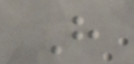H
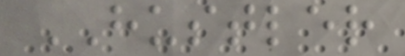HUSTLER
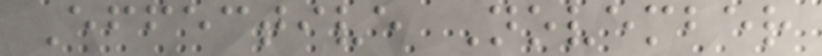Effective November
